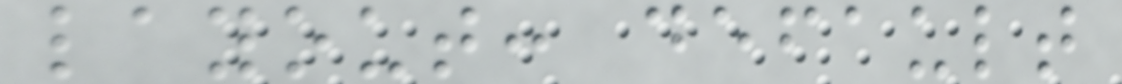layout: default
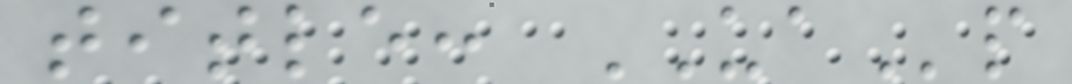title: UAp
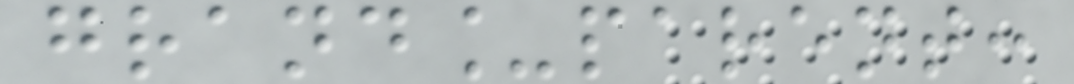grand_parent:
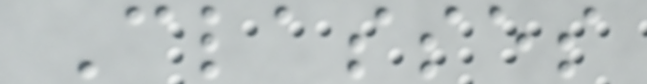Classes
